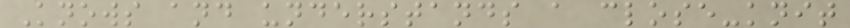Knows and understands a close-knit
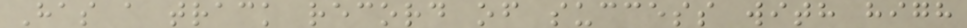Has a track record of success with high
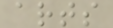arts
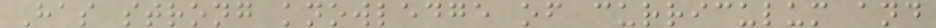Has strong knowledge of curriculum and
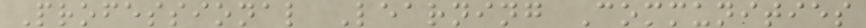Professional Learning Communities
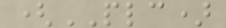(PLC)
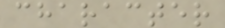character
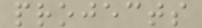projects
